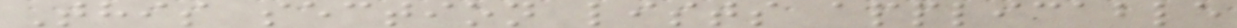This section lists applicable
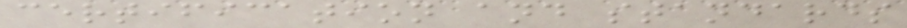certification and standards
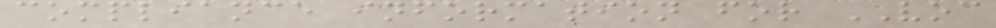compliance information for VOC
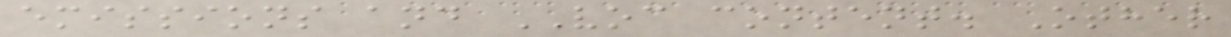emissions and VOC content. Other
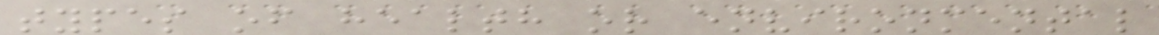types of health or environmental
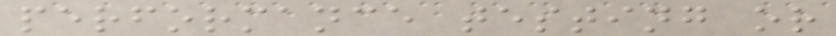performance testing or
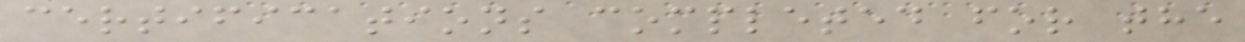certifications completed for the
